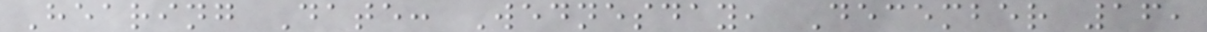Hearing Date: Wednesday, December 16,
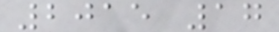2015 17
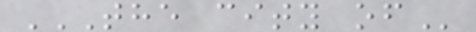THE CITY OF
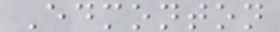Edmonton
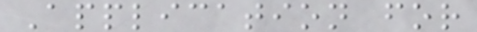Application for
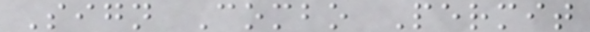Sign Combo Permit
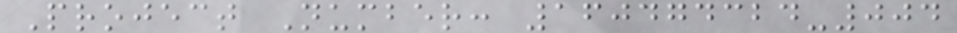Project Number: 160474324-004
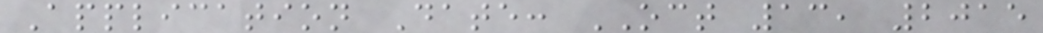Application Date: OCT 13, 2015
